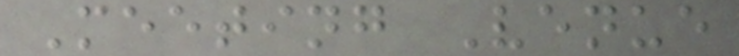Meeting Venue
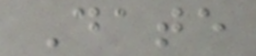Date
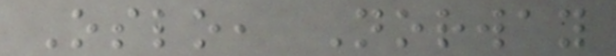Oslo, Norway
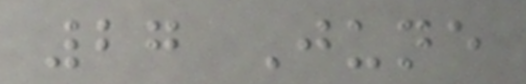27 June
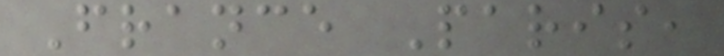France Paris,
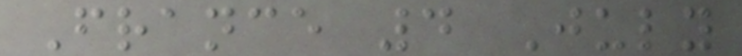France 4 July
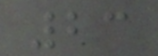23
